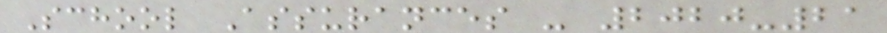School Assurances - 2020-21
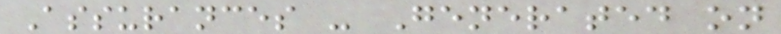Assurances - Generated on
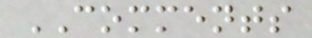COMMENTS
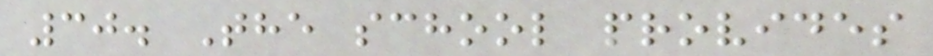30. The school provides
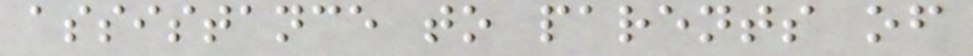assistance to parents of
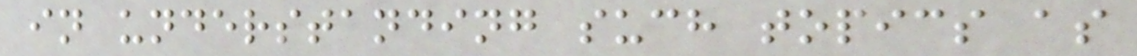in understanding such topics as
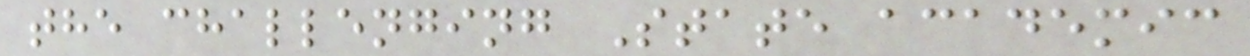the challenging State academic
